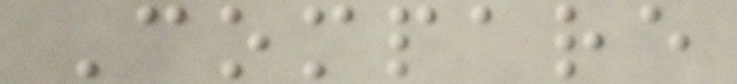Compare
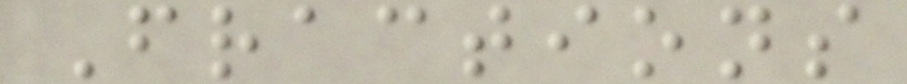Fractions
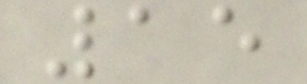15
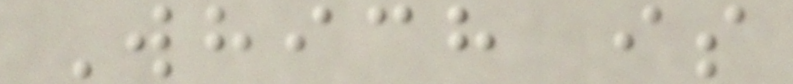Which is
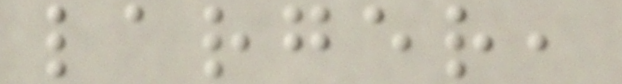larger,
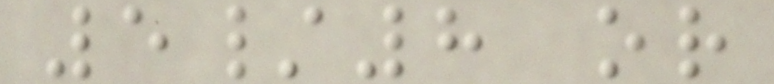5/8 or
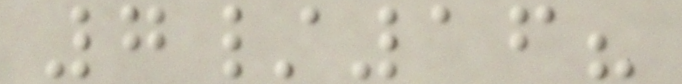7/16?
